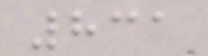831
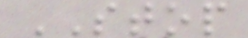STOP
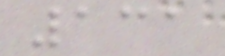131
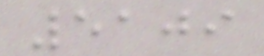5109
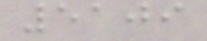5109
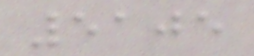5105
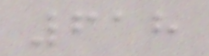618
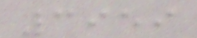3959
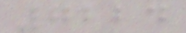7224
